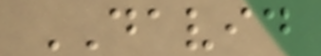DAVID
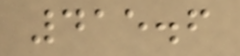415.6
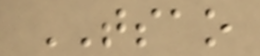TSAO
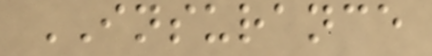INSURANCE
